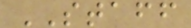STAFF
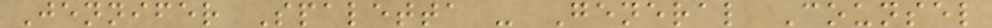Jennifer Spaletta - General Counsel
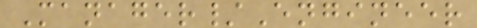Manager/Engineer
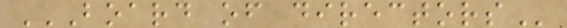BOARD OF DIRECTORS
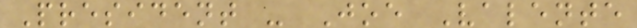President - Joe Valente
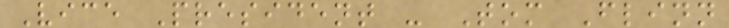Vice President - Tom Flinn
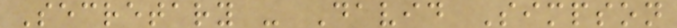Secretary - David Simpson
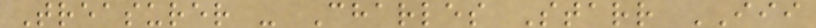Treasurer - Charles Starr III
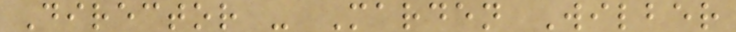Director - Marden Wilber
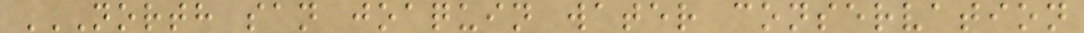NORTH SAN JOAQUIN WATER CONSERVATION
